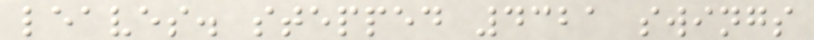leaves. stepped 4321 swings
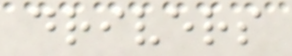drivers
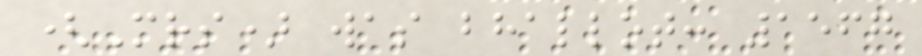(Mrs) was bhallot: 1567
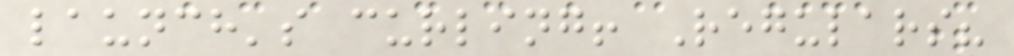launch's curling! Regulars?
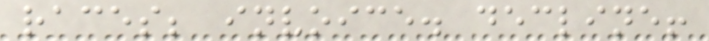races; invoice. decline!
